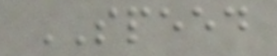SPEED
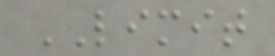LIMIT
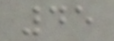45
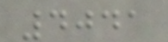4041
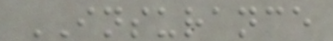INSURANCE
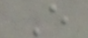E
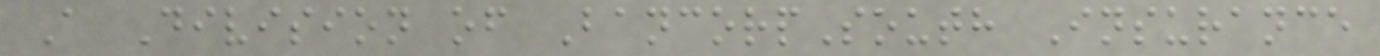A Division of BancorpSouth Insurance
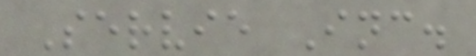Servie Inc.
